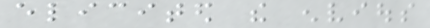elicited the envious
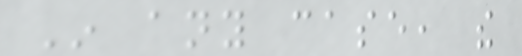In any case, the
